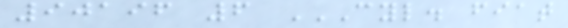90196 6 CYL. FIAT
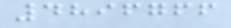4896766
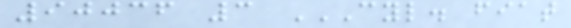90036 3 CYL. FIAT
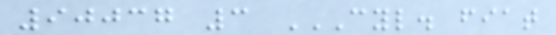90037 3 CYL. FIAT
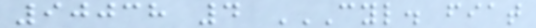90038 4 CYL. FIAT
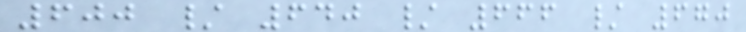600 / 640 / 666 / 670
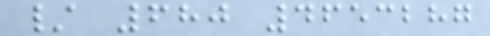/ 680 4653287
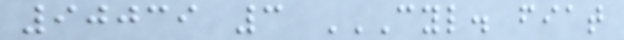90039 3 CYL. FIAT
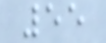55
